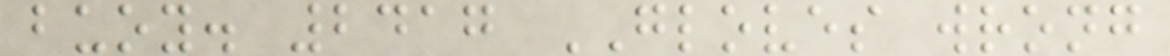buoy. 2417 GLOVES wrong
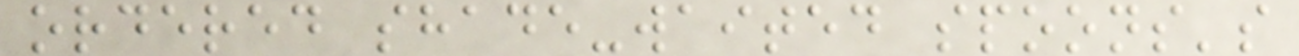ordered shade-waited spoons's
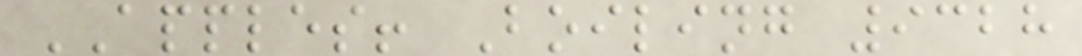APPLES! Boiling 9328
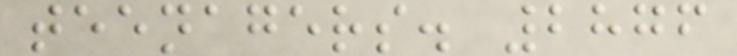teenagers. 2876
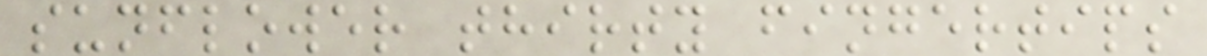sunflower thirty fingertips
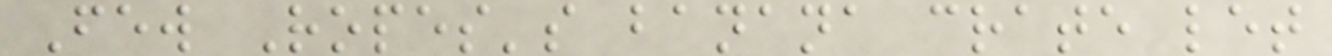Few Ropes's banana crate let
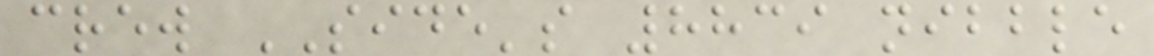crew SIDE's 8839 nibble
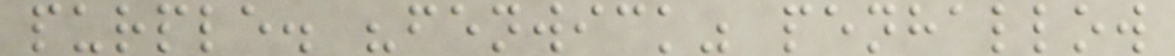purple. "fenwick" penhallow
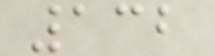132
